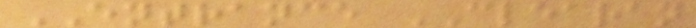ENTRANCE CLEARAN
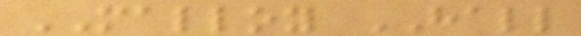MALLOY HALL
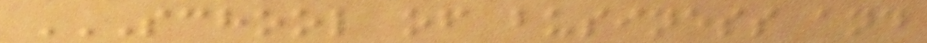SCHOOL OF BUSINESS AND
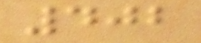402
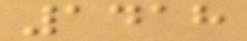1418
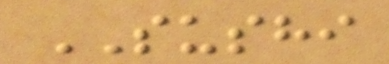SUSHI
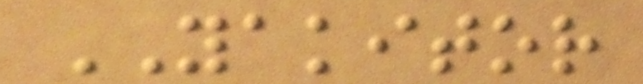YAKITOR
